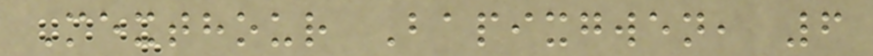Mexthour Bapixgwen, 6
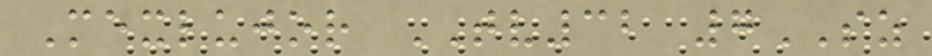Mexlujor TV32 7SZ
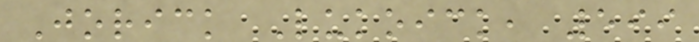Jorick Lukoick, 599
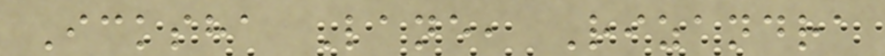Icksha Lane, Rizandra
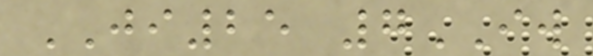JI25 7IW
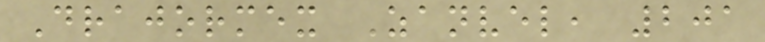Drajormex Zanvel, 201
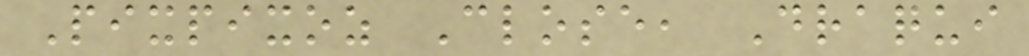Pixpixoz Close, Draqui
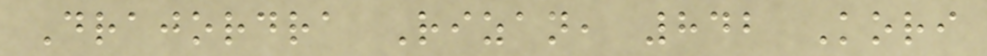Drajordra Rizan, 842 Kori
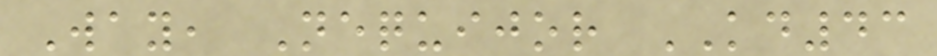Way, Nequijor KD43
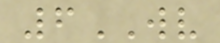6WV
